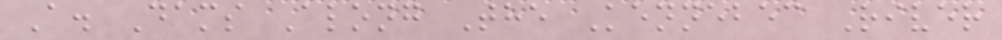A. Dams Along The Kennebec River
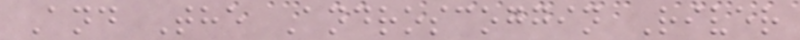And The Androscoggin River
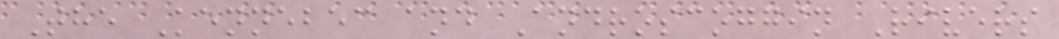The Kennebec and Androscoggin Rivers
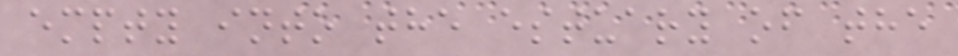empty into the estuary of the
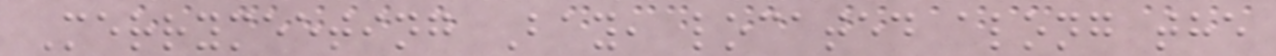Merrymeeting Bay, located along the
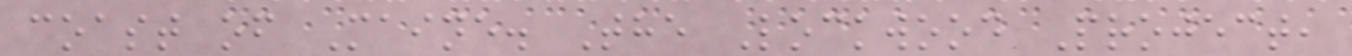coast of Maine. The Lockwood Project,
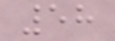58
